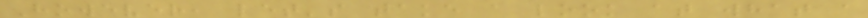However, let's take a look at what a
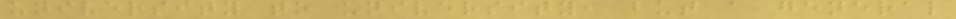university to university, but a general
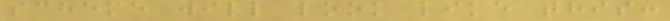scheme will look like this:
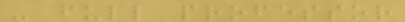- full professor
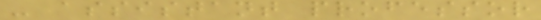- assistant professor
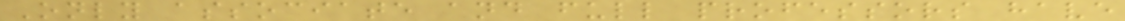Only associate and full professors have
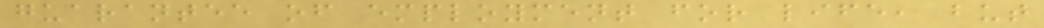guarantee of employment for life, but
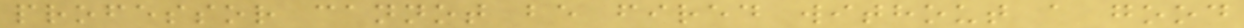professor cannot be fired without a good
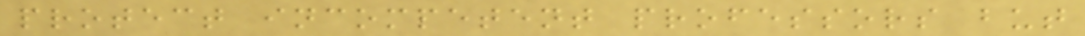protect incompetent professors but
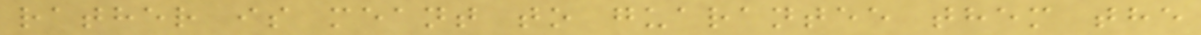rather is meant to guarantee them the
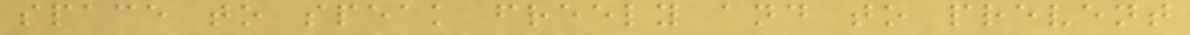space to speak freely and to prevent
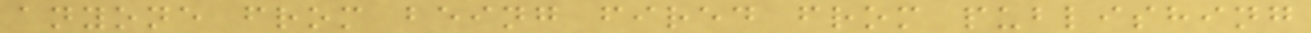anyone from being fired from publishing
